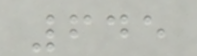645
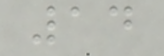14
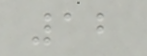12
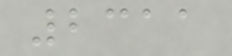2311
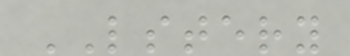LSTERY
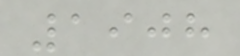1908
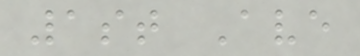1st Ave
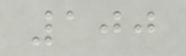100
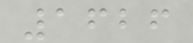1626
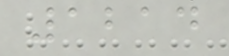1214
